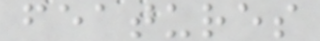features
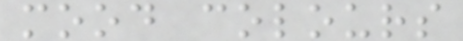mood colours
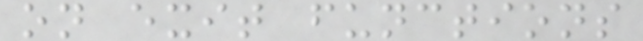on exit functions
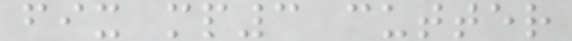fix mp3 cutter
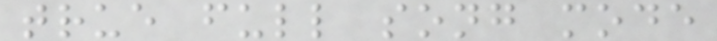true full song mode
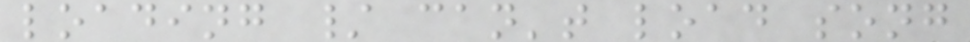loading / can't load song
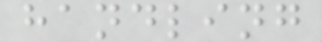handling
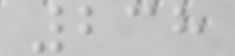238
